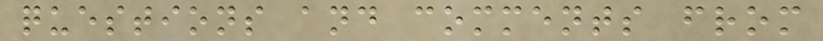questions and comments from
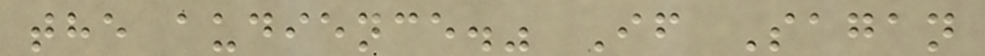the audience." If Sagan
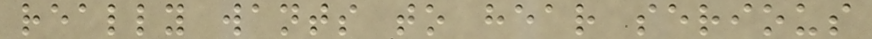really wants to hear serious
